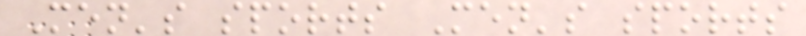Men's sports Men's sports
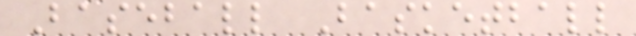Baseball Basketball
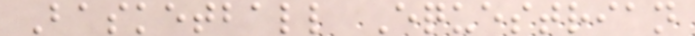Basketball Equestrian
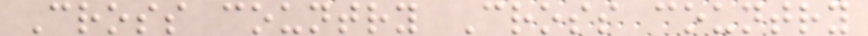Cross country Cross country
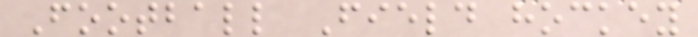Football Field hockey
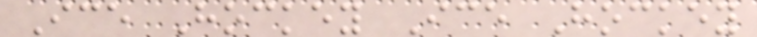Ice Hockey Ice Hockey
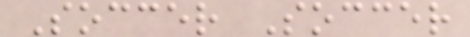Soccer Soccer
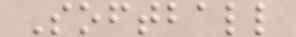Softball
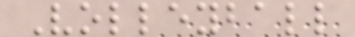Volleyball
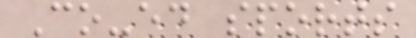Co-ed sports
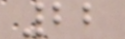22
